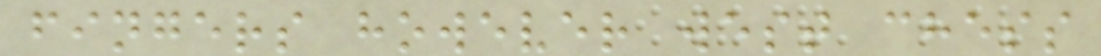fingers however west chess
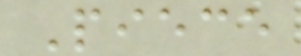Piece
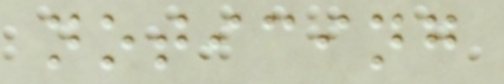noticing
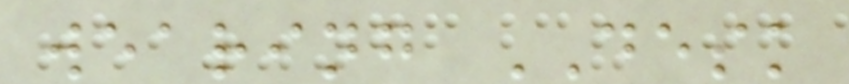wearing DESK
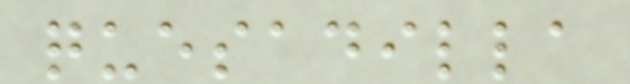quesadilla
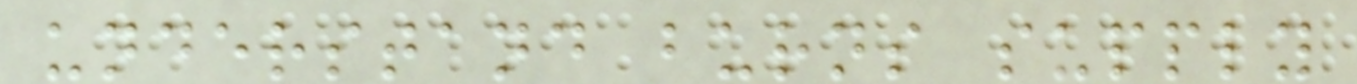understand burns supply
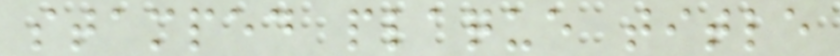stamped plaque title
